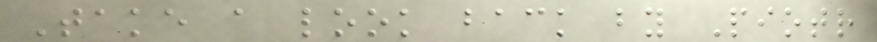Take a look back by Piotr
